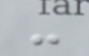-
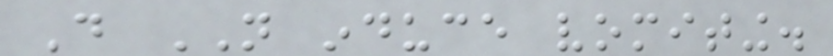Do NOT induce vomiting.
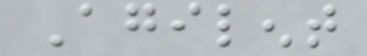Agilent
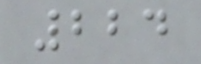224
